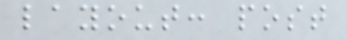layout: post
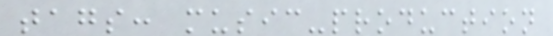tags: music-production
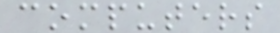computers
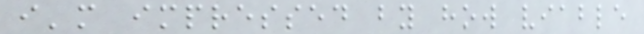i'm impressed by how viable
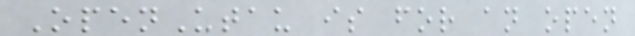OpenUtau is for an open
